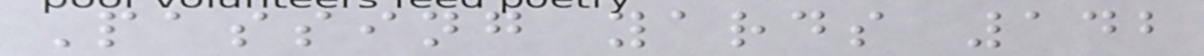Passing yards 142
